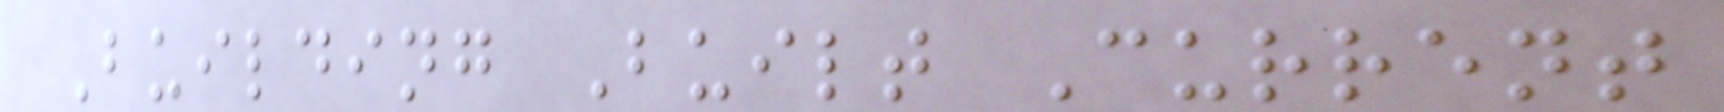Building Built Current
